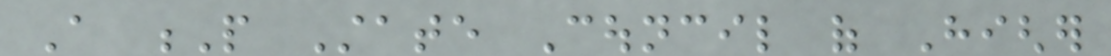A P State Council of Higher
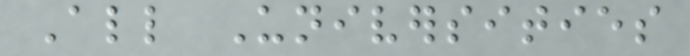All Universities
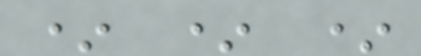* * *
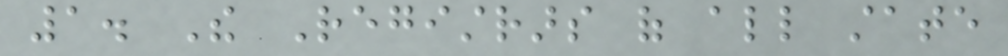1. The Registrars of all state
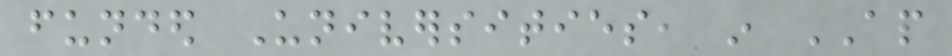funded Universities, in AP
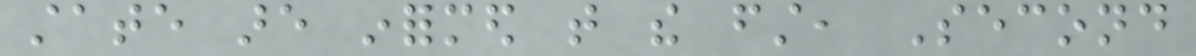state are informed that the first, Second
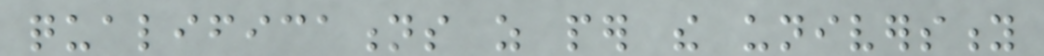qualifications as per the university
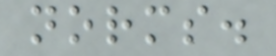norms.
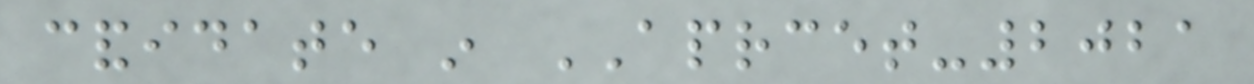candidate in APRCET-2021
